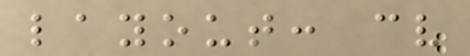layout: cv
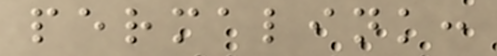permalink:
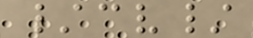/cv/
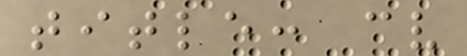title: cv
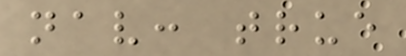nav: true
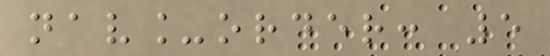nav_order: 5
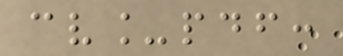cv_pdf:
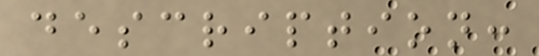description:
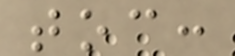toc:
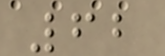62
